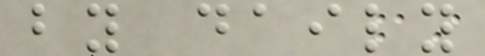by daily
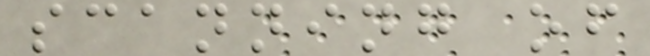scanning of
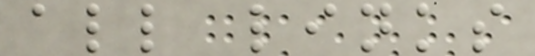all links
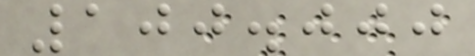100.000
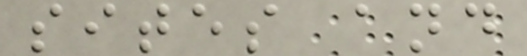sites and
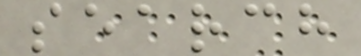search
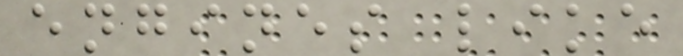engines like
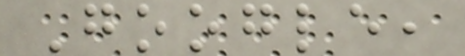Google,
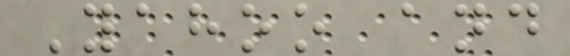Yahoo and
